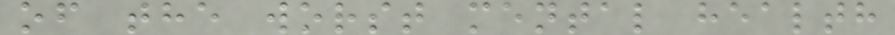of the worst mental health
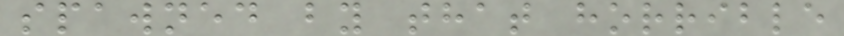spawned by that horrible
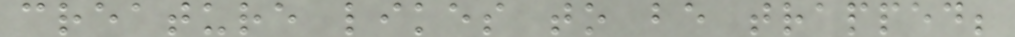creature likes to be trapped;
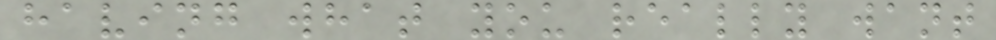having what you really want
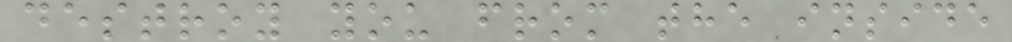destroy you from the inside
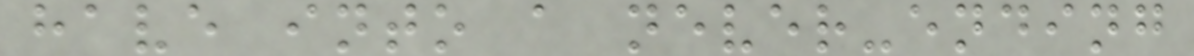have into a never-ending
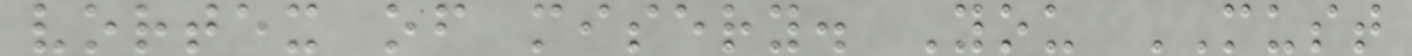vortex of misery. You MUST
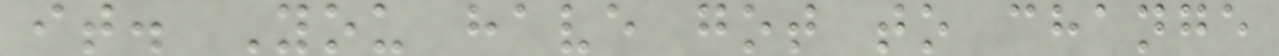it. You have got to change
